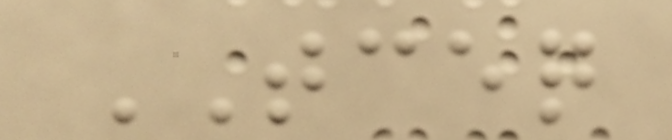TCEQ
